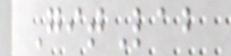GitLab
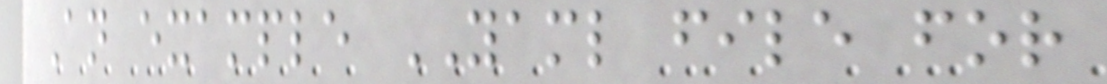An example YAML file for
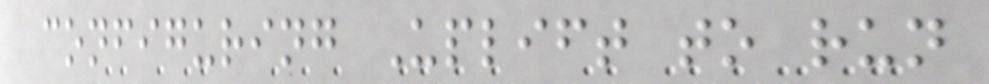configuring Uplift to run
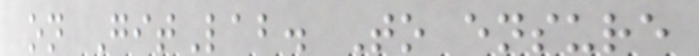on GitLab. To ensure
